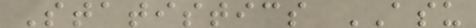Statistics ASU
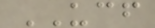UCF
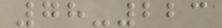78-223
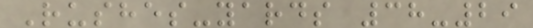Rushes-yards 38-29
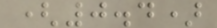(0.4)
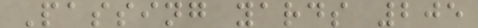Passing yards 205
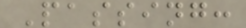Passing:
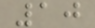10
